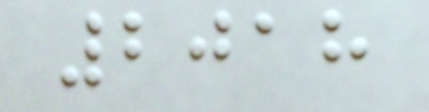2018
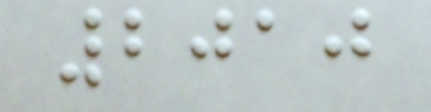2010
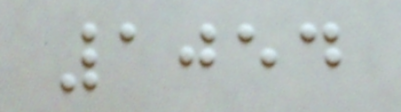1054
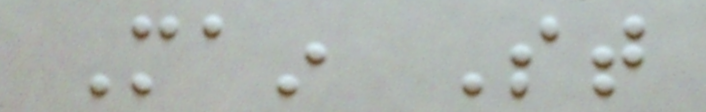Main St
